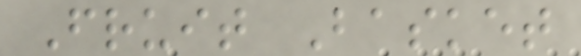Fruit Basket
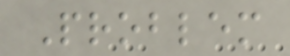Problem
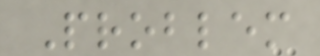Problem
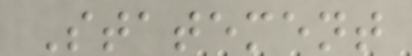Statement
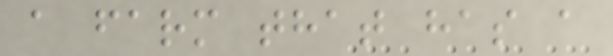a farm that has a
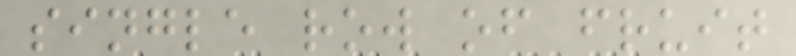single row of fruit
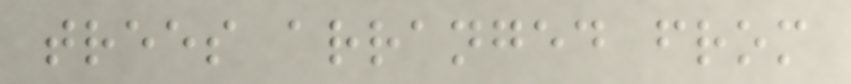trees arranged from
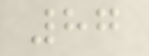87
